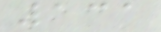131
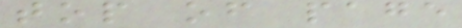top of page
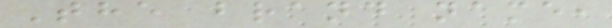The brand name,
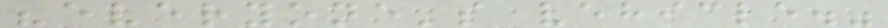"everyone's vehicle."
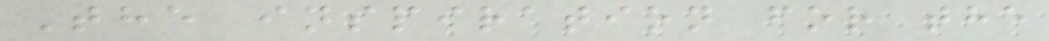The inspiration for the
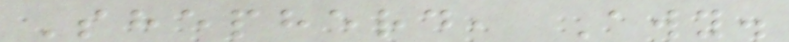Shepherd, Awy.
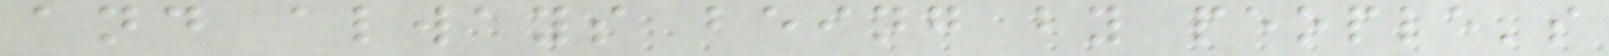and always being by people's
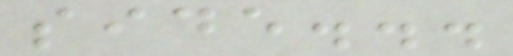side...
